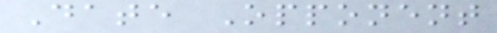Date Opponent
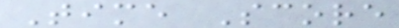Time Score
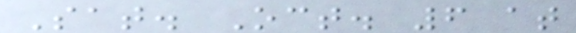Sat. Oct. 6 at
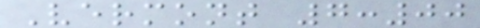Vermont 7:00
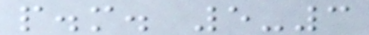p.m. 5-3
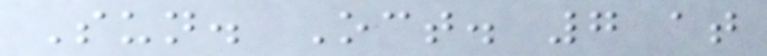Sun. Oct. 7 at
